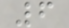6
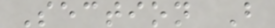Section B
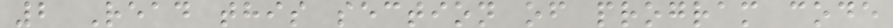2 Read this section of program code
